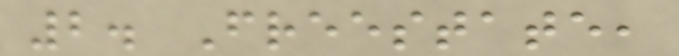2. Freestate,
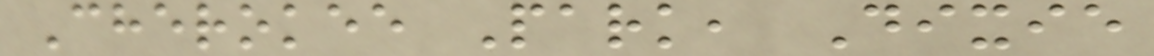Cherokee Park, Dixie
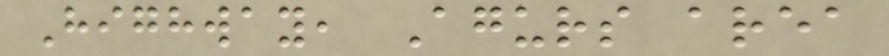Highway, Agurs area
